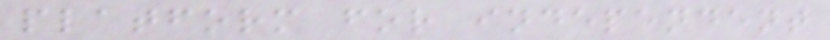platform for independent
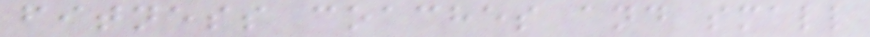fitness coaches and small
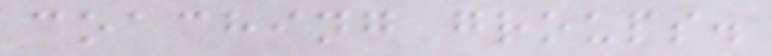coaching groups.
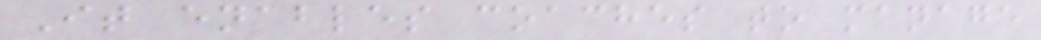It enables coaches to manage
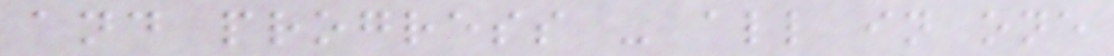and progress - all in one
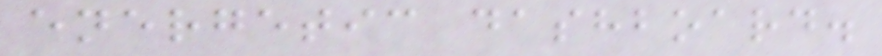energetic dashboard.
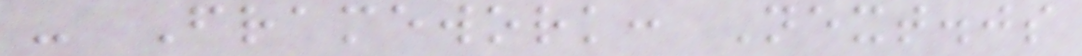- Framework: Next.js
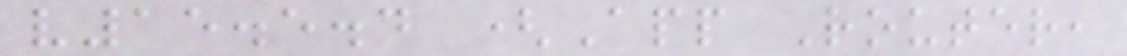v15.5.4 (App Router,
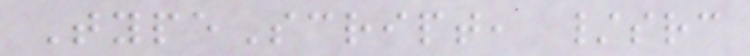TypeScript, /src
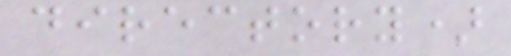directory)
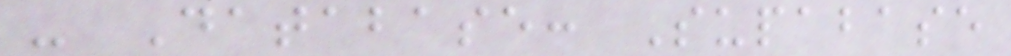- Database: Supabase
